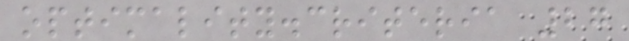optimality.criteria 27
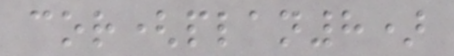cor(plan8)
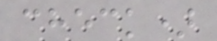check)
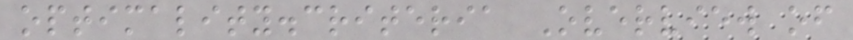optimality.criteria Overview of
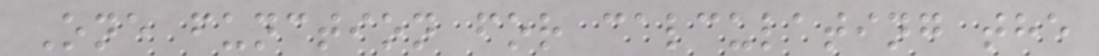One function for calculating the
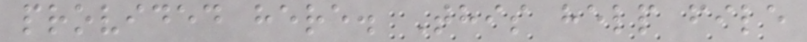provided here. This help file
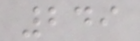249
